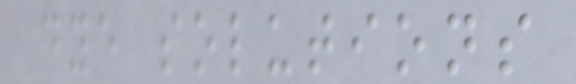dye solutions
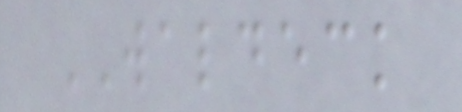WALDECK
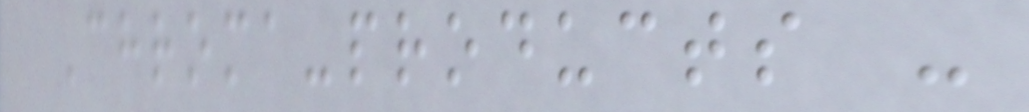Chroma-products -
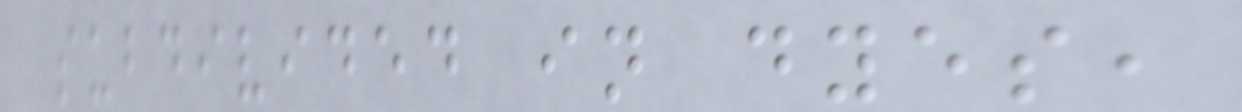subdivided in dyes,
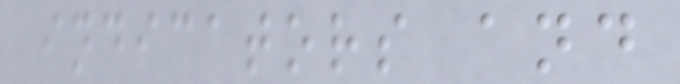indicators and
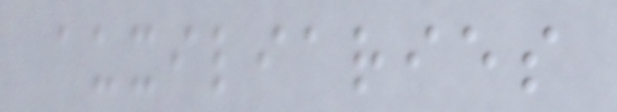auxiliaries
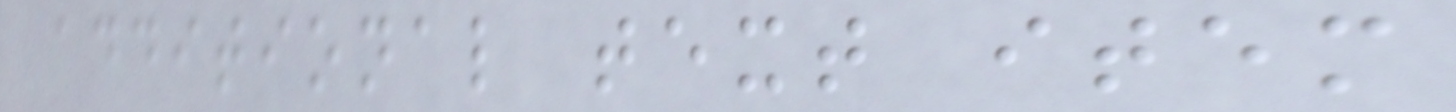additional text item
